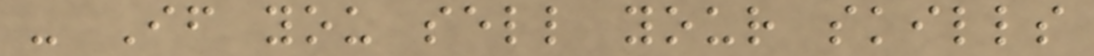- If you sell your skills
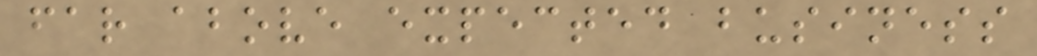far above expected business
